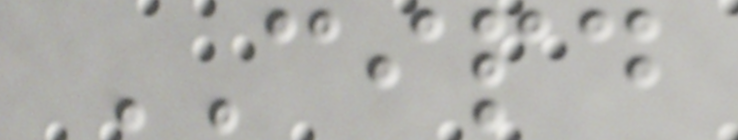CIPD
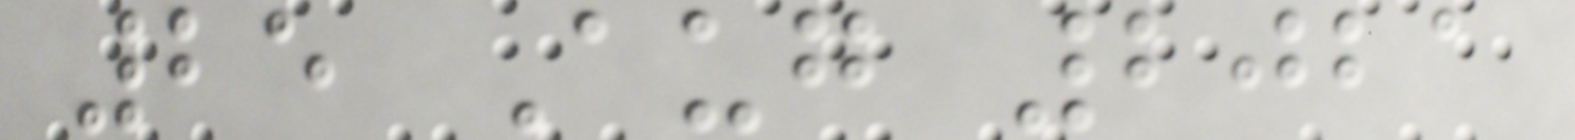25 Aug 2021
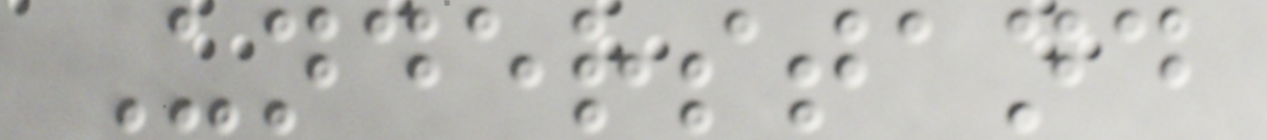Understand
